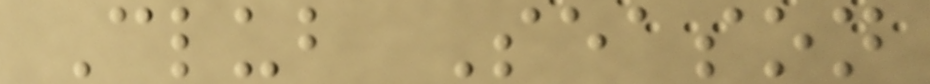Club Season
